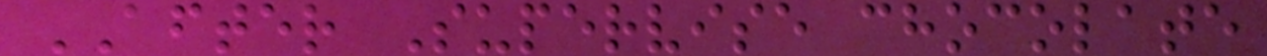AFTER Supervise chocolate
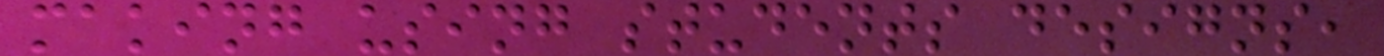making using students designs,
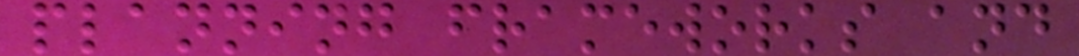planning frameworks and
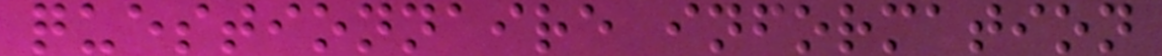questionnaire information
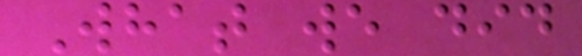What we did
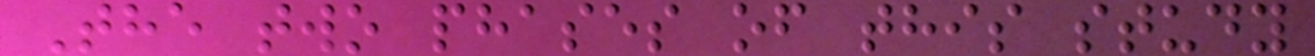The two phases of this study
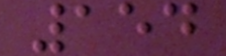154
